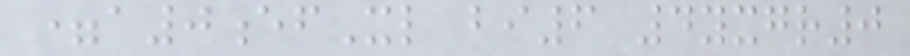=a0efXl bi6 4yxgr0
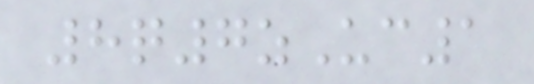8q7zUc1
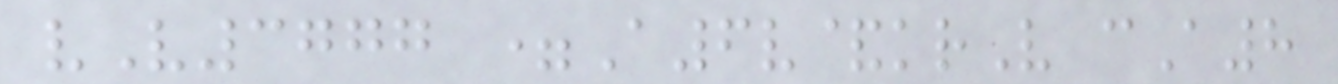vV3777 =A6v&krV cA8
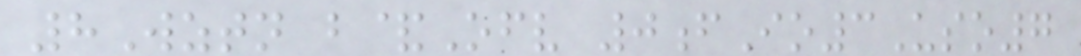8Wztn b&Ofv 0fIo3Uso7
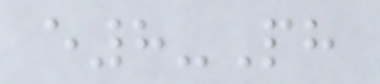e8-Ph
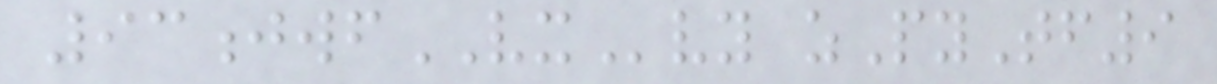93jwfVXvy zPyTf9
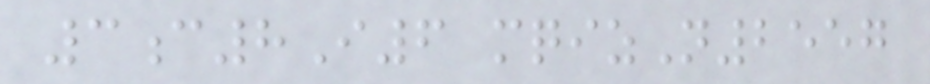3c8I6 mqizN2557
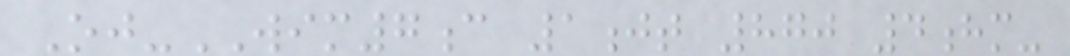Oj-WIM7c 1jt 870 4hm-
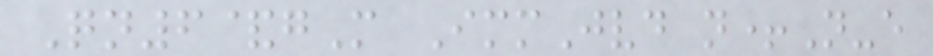Qn6&gM ImmJvd n+N-e
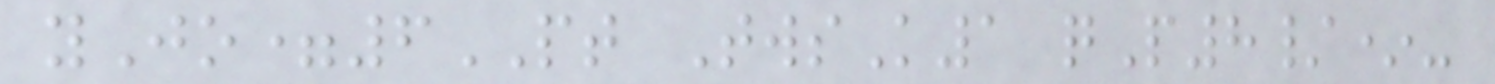yJo=6PT TwsK1 qP8/*-
